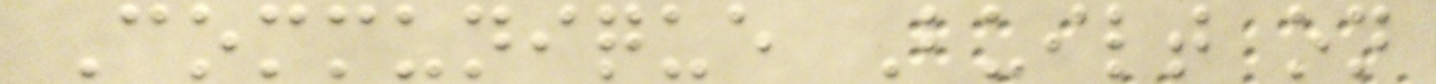Communique Built on
